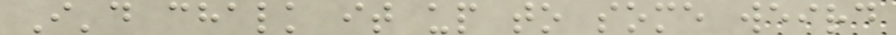I'd chalk it up to some weird
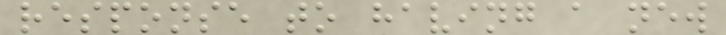response to having a new
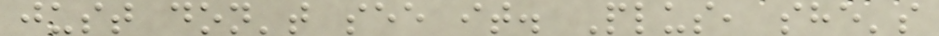just don't see it. Plus, she's
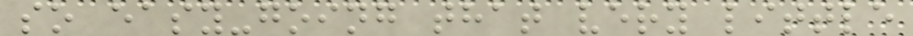so easy-going that very little
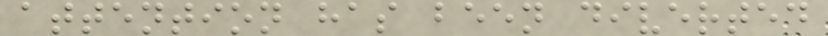attention has been diverted
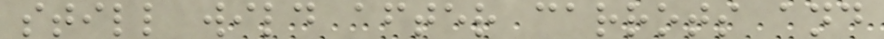still wild after carrots and
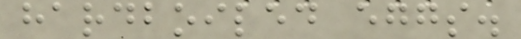hardboiled eggs.
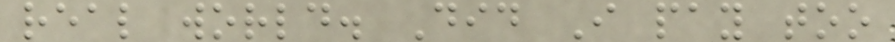real world. Did I pay too
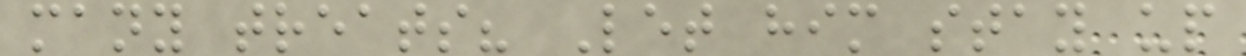many treats? Let him stay up
